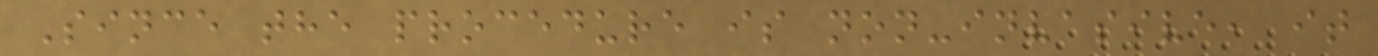Since the procedure is non-invasive, it
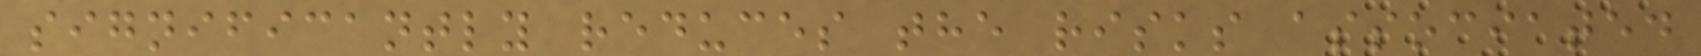significantly reduces the risks associated
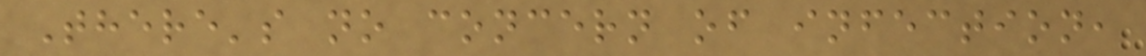There's no concern of infection,
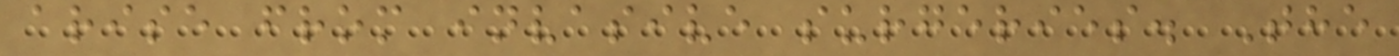arise from invasive surgeries. The
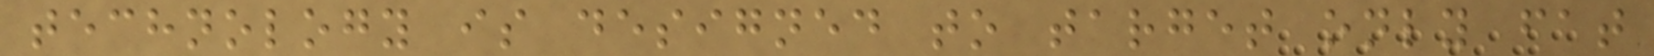technology is designed to target only fat
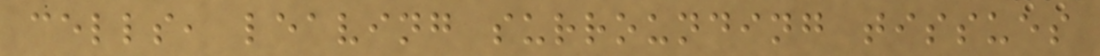cells, leaving surrounding tissues
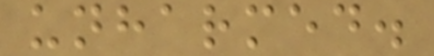unharmed.
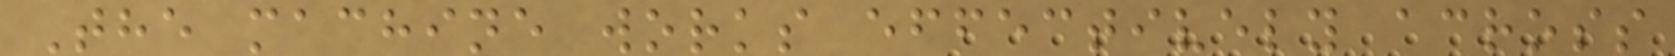The machine works effectively across
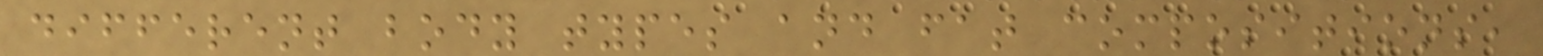different body types and fat compositions,
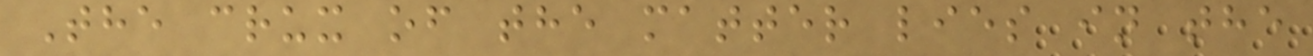The crux of the matter lies in the
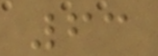63
